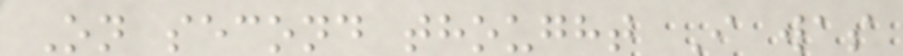On second thought I was
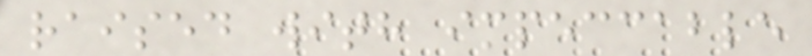raised with impeccable
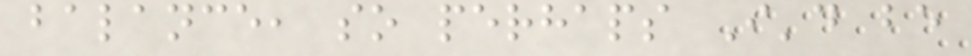balance, so perhaps I'd be
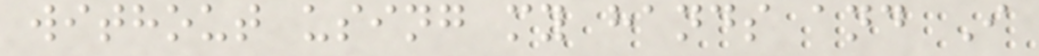without using my hands and I
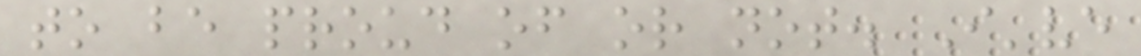to be proud of or not. I've
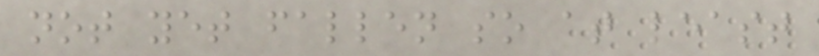not yet fallen so at least
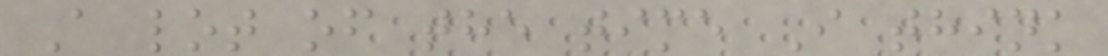A lot of the time I think
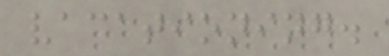vacationing.
